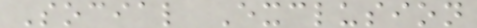Social Exclusion
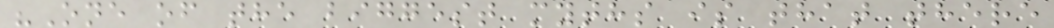"One of the biggest myths is that there
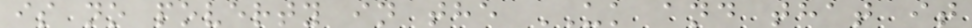is no poverty in the UK and that it
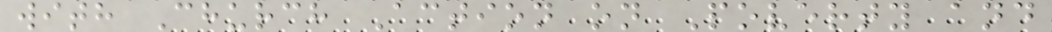with Church Action on Poverty and
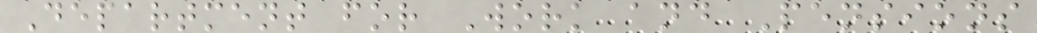Department for Work and Pensions
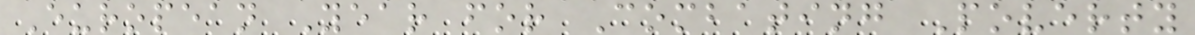European Year for Combating Poverty
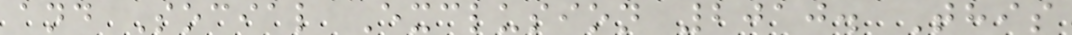and Social Exclusion 2010. This
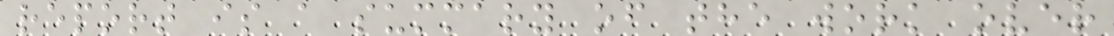report is a summary of the work over
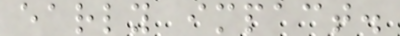early impact.
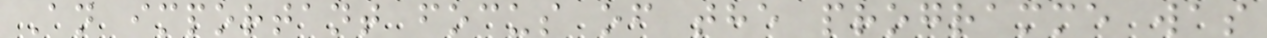An important focus of the programme was
